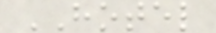HOTEL
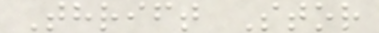Thrift Stor
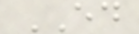ED
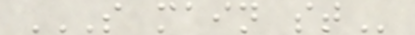S MAIN ST
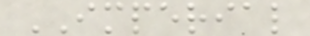IMPERIAL
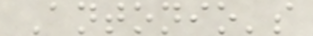Antonio's
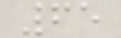65
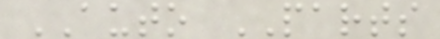AUTO PARTS
